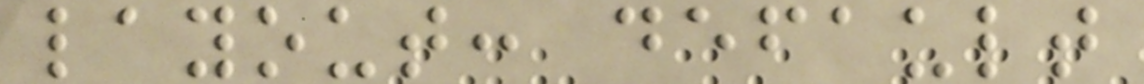layout: default
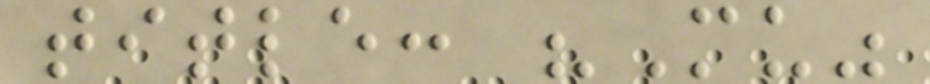title: "Mu"
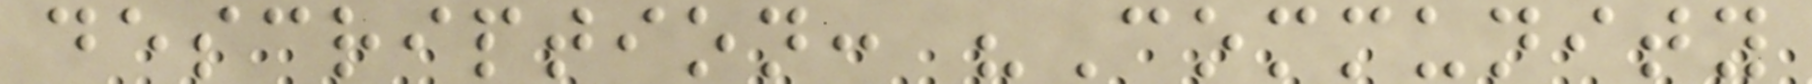description: "Community
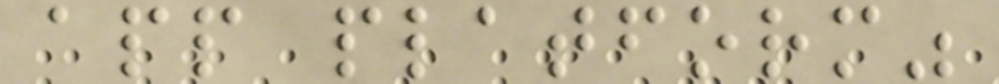app platform"
